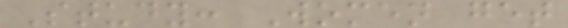Study: Women get
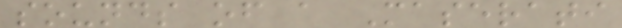sounds of a Maserati
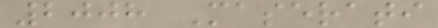2008 Maserati
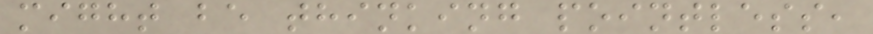might be thinking pointless,
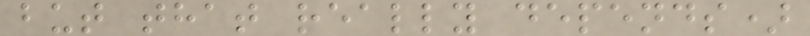but that really depends)
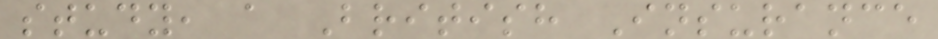study, a British Insurance
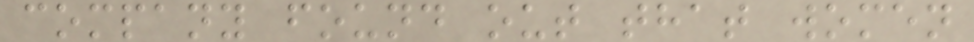company found out that women
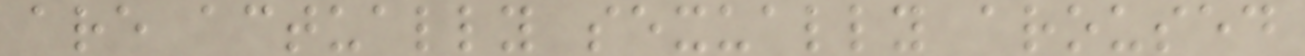are actually sexually aroused
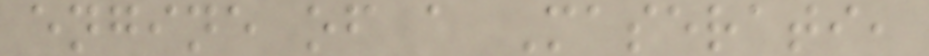engine of a Maserati,
